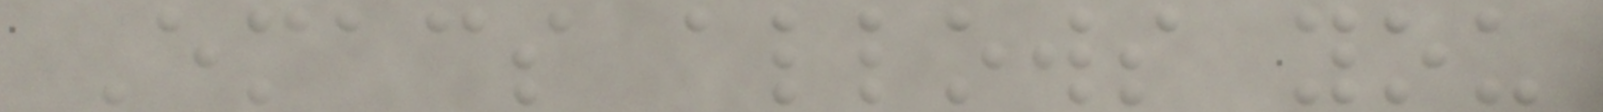Emacs allows you
